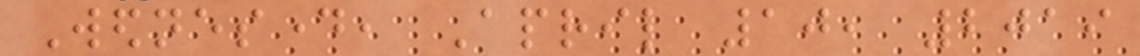Wednesday, April 10, 2019
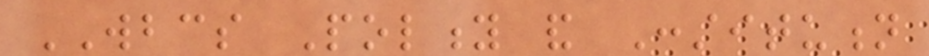WBCS Polity and Constitution
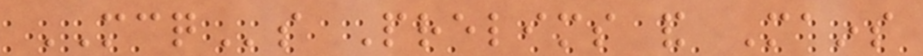MCQs Prelims and Mains
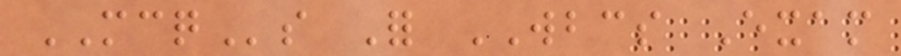MCQs For WBCS Exam
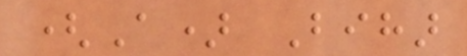(A) Bihar
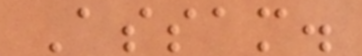Assam.
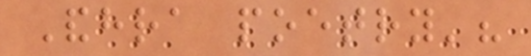Andhra poetry'?
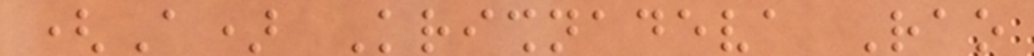(A) Krishnadeva Rao
